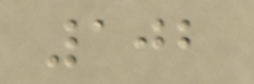102
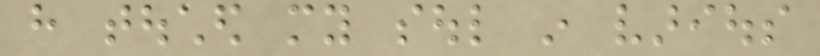have touched my soul in various
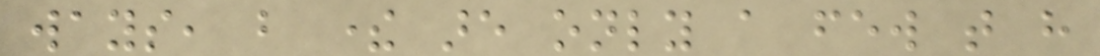ways, but there are only a few that have
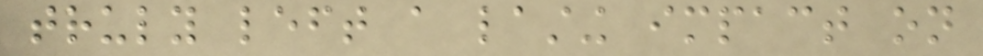truly left a lasting impact on
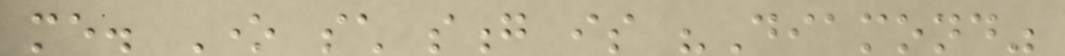me. One such song is "Diamond"
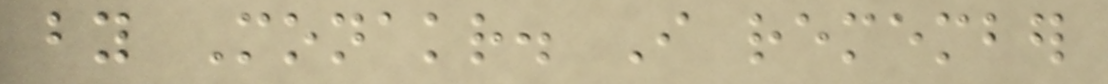by Monakr. I remember
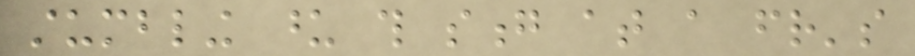stumbling upon this song at a friend's
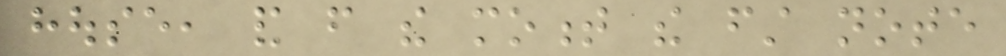house, and from the moment the first note
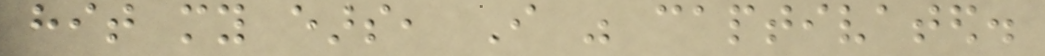hit my ears, I was captivated.
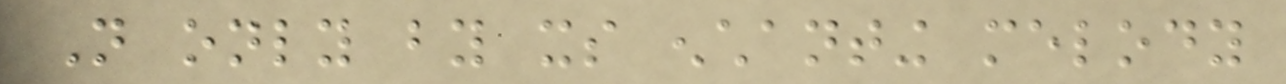Not only by its enchanting melody
